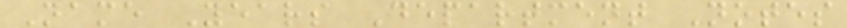Name Years Department Notes
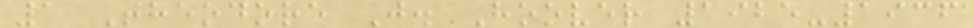1 Theodore J. Hoover 1925-1936
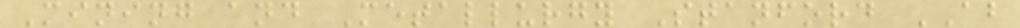Mining and Metallurgy Stanford AB
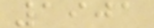1901
